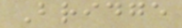Bridge
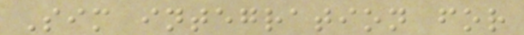Sim integration for
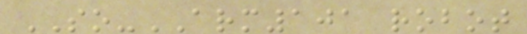SO-ARM101 robot
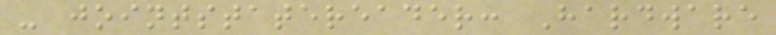- jointstatereader: Hardware
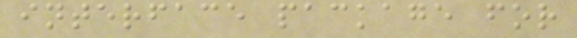interface package for
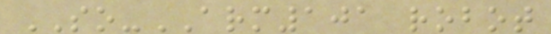SO-ARM101 robot
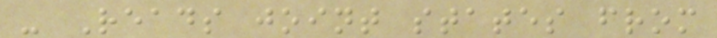- Reads joint states from
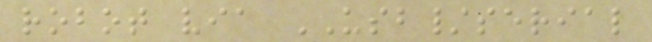robot via USB/serial
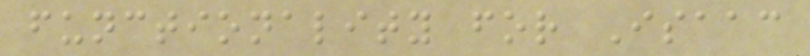functionality for Isaac
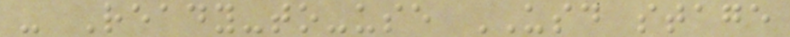- Ready-to-use USD stage
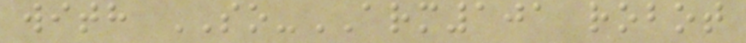with SO-ARM101 robot
